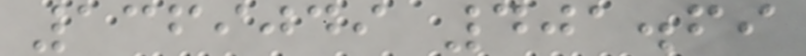1369049 401.69
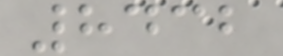8432
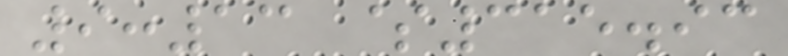9:13 $315.93
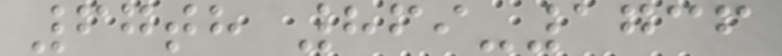67th 869-1736
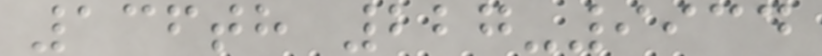136th 227-9934
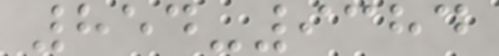854-9384
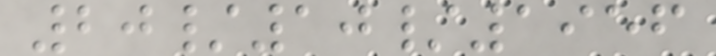20/10/1956
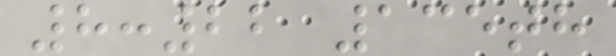8:22 135th
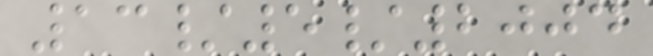13/5/2004
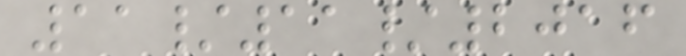11/11/2016
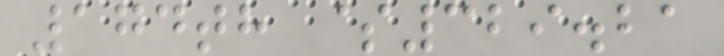174th $329.21
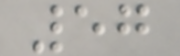57
